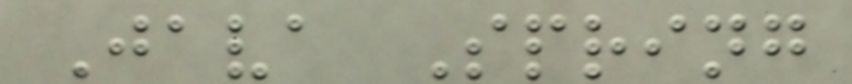Java Spring
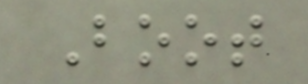Boot
